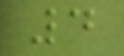4
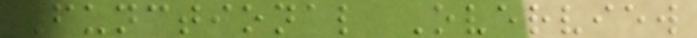Functional Overview
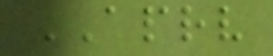APRV
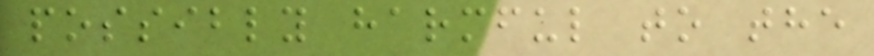possibly harmful to the
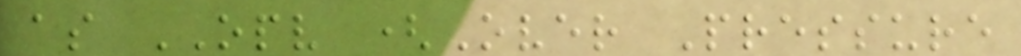as OPV (Over Pressure
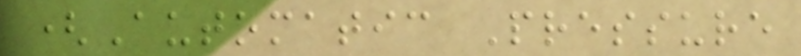(Automatic Pressure
